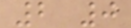2 0
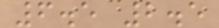6.5 2.5
